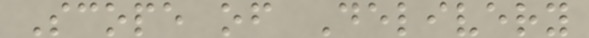Scope of Delivery
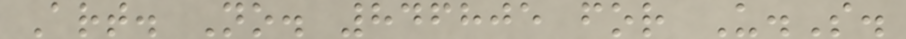Art. No. 846805 for U.S.
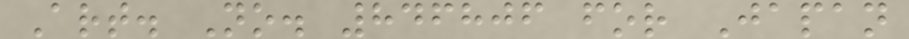Art. No. 846806 for Japan
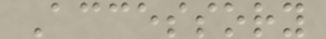Accessory
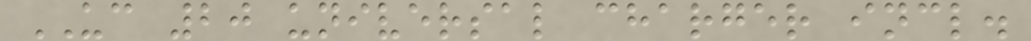UC 20 universal charger incl.
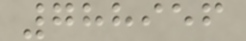788956
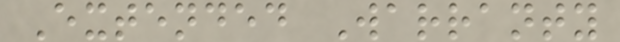Extended Warranty
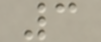3
